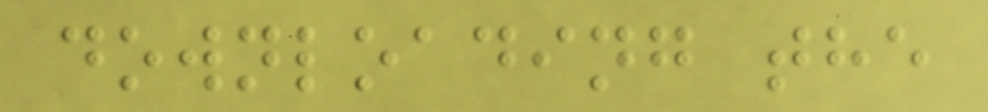downloading the
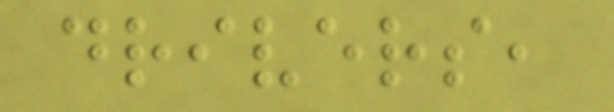drivers,
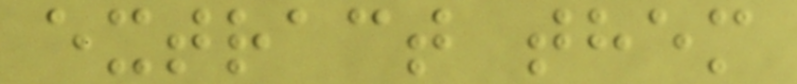extract them
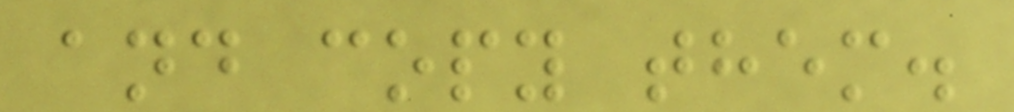and copy them.
